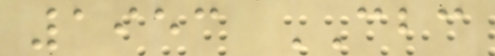1953 CBC
